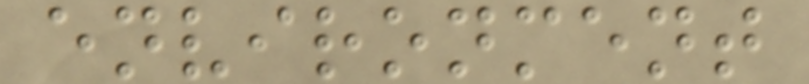environment
